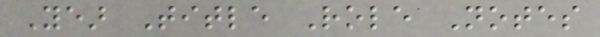Year Title Role Notes
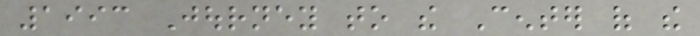1993 Journey to the Center of the
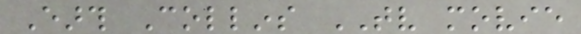Earth Collins TV movie
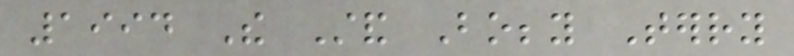1994 The Stand Bobby Terry
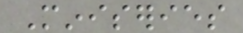Miniseries
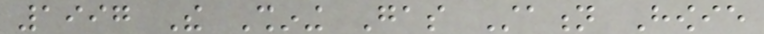1997 The Shining Gas Station Howie
